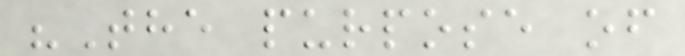"The purpose of
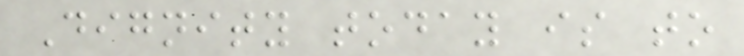Dignity today is to
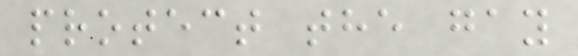protect the gay
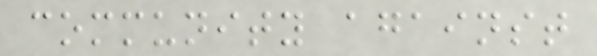community against
